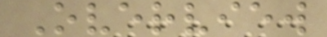Overview
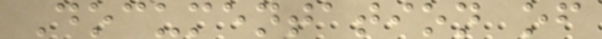Documentation of
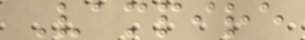Vampire
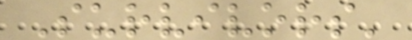Survivors'
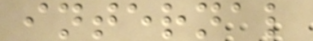internal
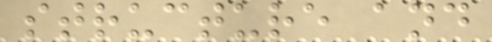structure and
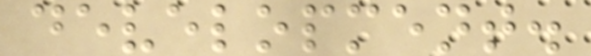development.
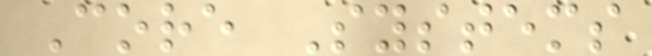Core Systems
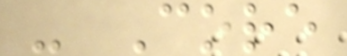- Core
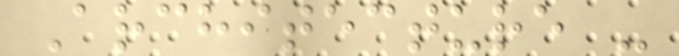Architecture -
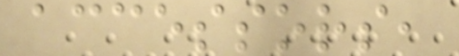accessors,
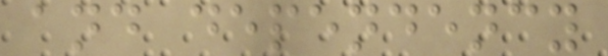and dependency
